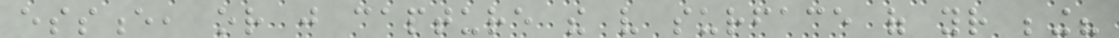essence, or just capture the very surface of your being?
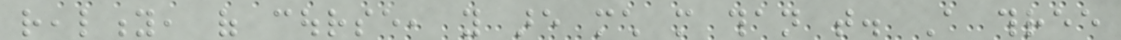reality, of course, you are much more than that. A three
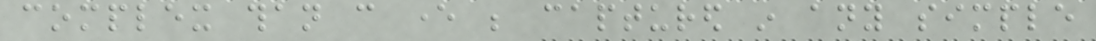complex than can ever be captured in any simple
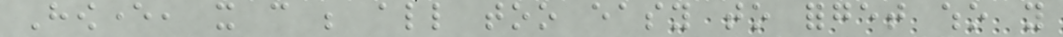However, it can be all too easy to forget who you
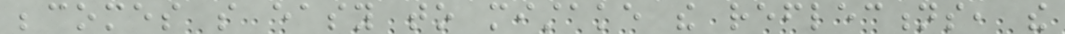becomes so easy to mistake the reflections, the
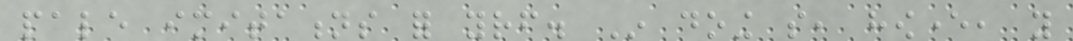pale imitations for yourself. In doing so, however, you
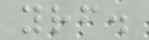yourself.
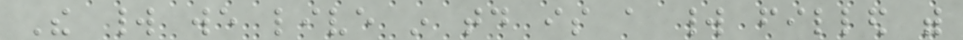The world we live in today is a world filled with
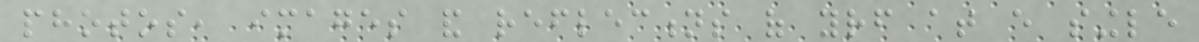photos, images and reflections of yourself at every single
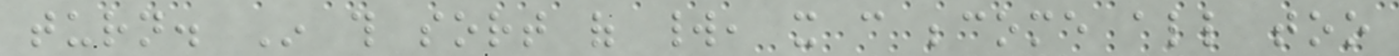turn. In this sort of world, it can become all too
